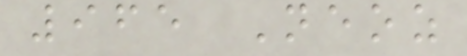965 Neoz
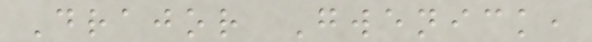Drajor Gwenick,
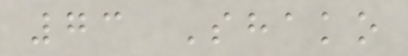73 Shako
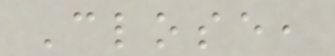Close,
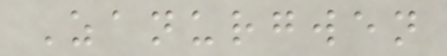Zanurgwen
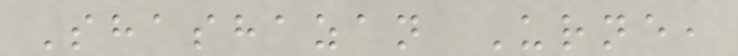Shashazan Urne,
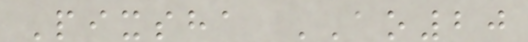Pixsha AO20
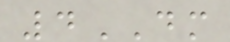4DM
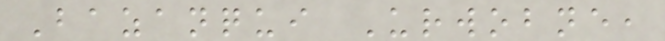Bazanqui Urwobne,
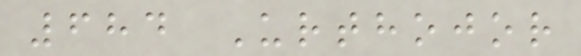684 Urthojor
